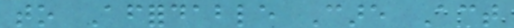to Affordable Care Act
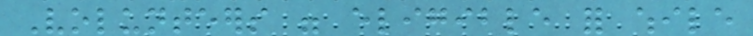Volunteers were eligible for while
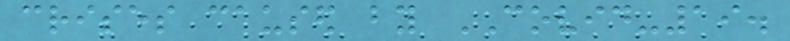crises caused by COVID-19.
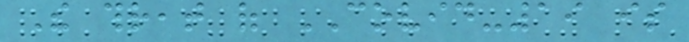The threat of COVID-19 is
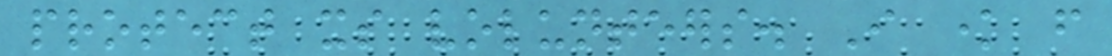protect its volunteers. I know from
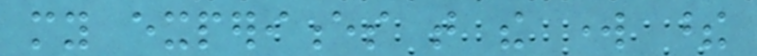my experiences that the work these
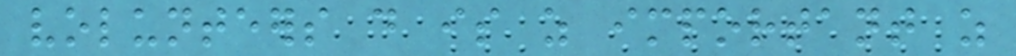volunteers do is as important as
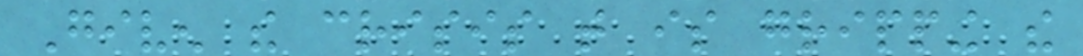Given the crisis that is gripping the
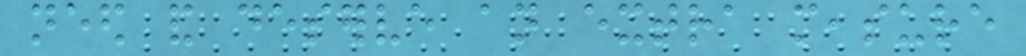need and deserve an extra measure
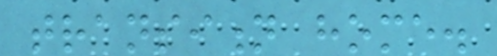transition home.
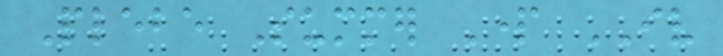Plebe Summer Part IV
